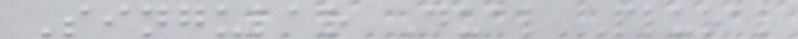Singular Dual Plural
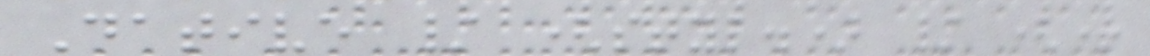Dative / (styl.) / (+
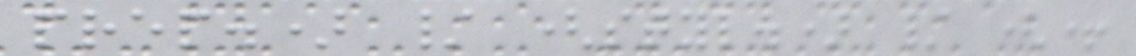prep.) / (styl.) / (+
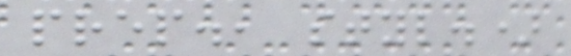prep., styl.)
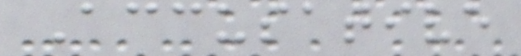Accusative
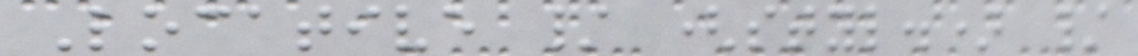Locative / (styl.) /
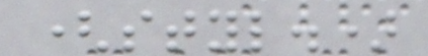(styl.)
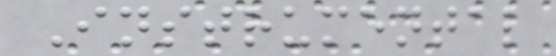Instrumental
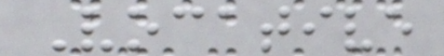Vocative
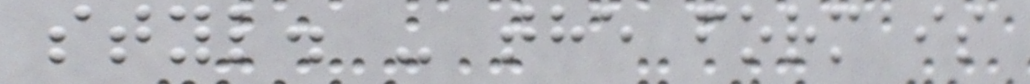styl. - the form is
